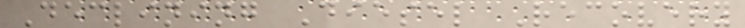Declining Diesel Recovery
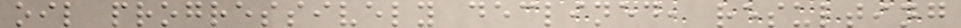oil progressively declined, resulting
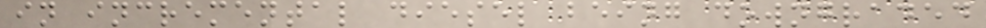in incremental diesel being downgraded
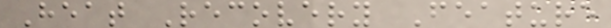Heat Recovery Feature
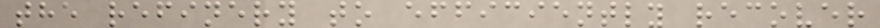the refinery to efficiently recover
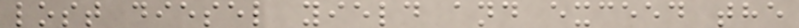lost diesel yield and exceed the
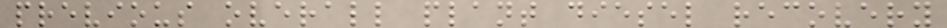previous overall plant diesel recovery
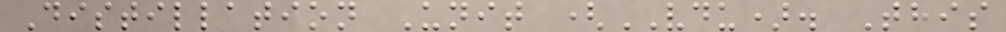Distillation Unit (VDU). This
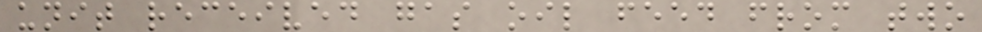unit received gas oil feed from two
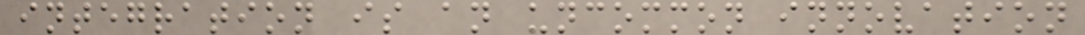integration is an uncommon innovation
